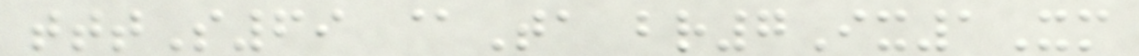tttS69 @Ta br7Ix1Xm
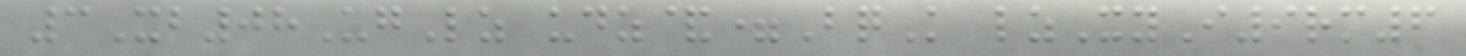3Xb08UgLz udz&=BqK lzXyI9rm6
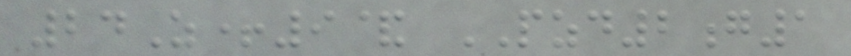24Z+9& PZD2g1
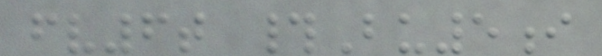fv6t #Bu5i
